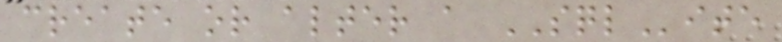create or alter a SQLite
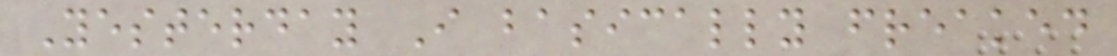Yesterday I basically freaked
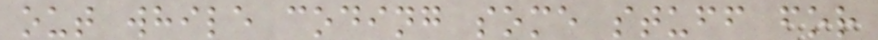out while coding some stuff for
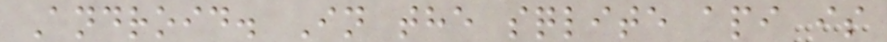Android. In the sqlite api is
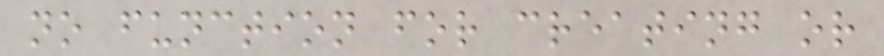no function for creating or
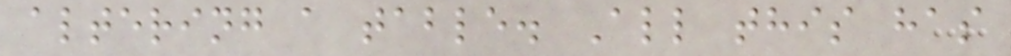altering a table. All this has
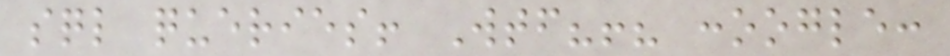sql queries! Wtf?!? :oogle:
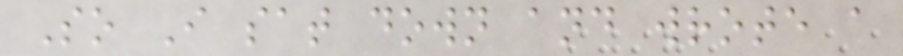So I sat down and wrote a
